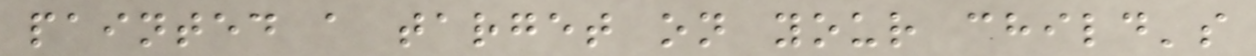painted a target on your child's
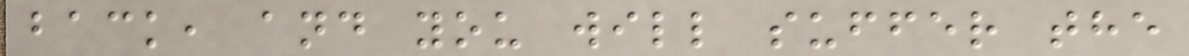back, and you will suffer the
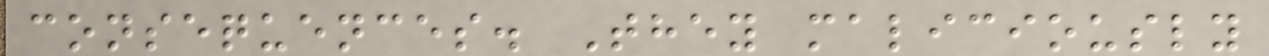consequences. They maliciously
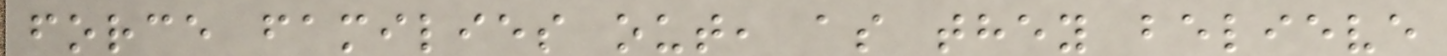force families out, as they believe
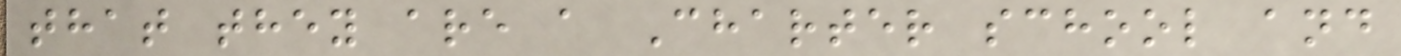that they are a Charter school and
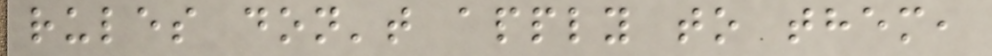rules don't apply to them,
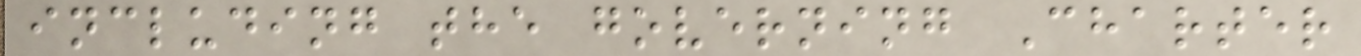including the governing Charter
